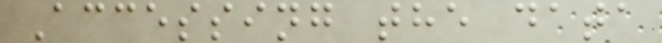Accessing the data
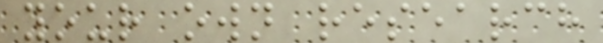your own research
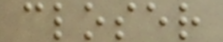closer
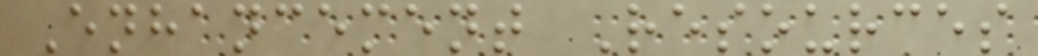Enhancement Resources
